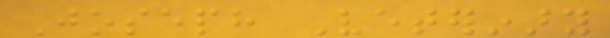Joseph Veterinary
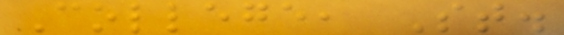College, St.
